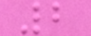2
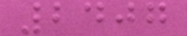2407
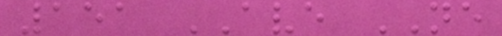151 AVE NE
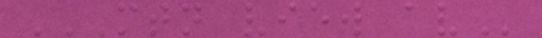MTN VIEW AV
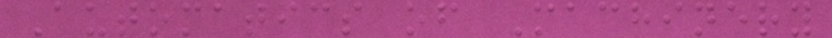Automatics of Machinery
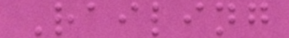Railing
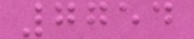7754
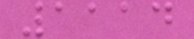1114
